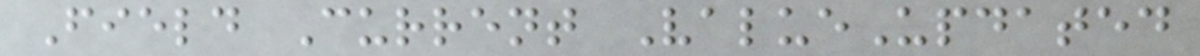Field Current ValueUpdated
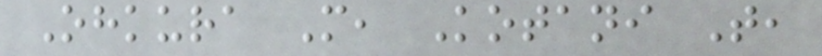Ohkura M, Kotani T,
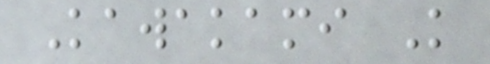Kawakami K
